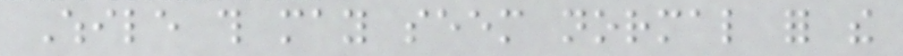While this may seem normal for the
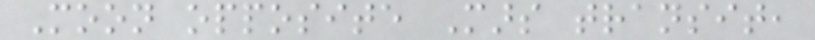Moon opposite Mars transit,
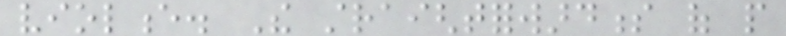violence. The straightforwardness of people
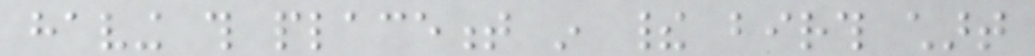having this placement in their birth chart
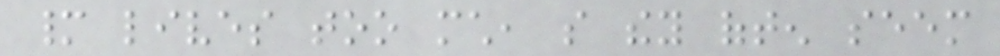many lives too much, so they often seem
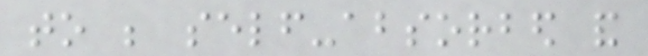to be self-absorbed and
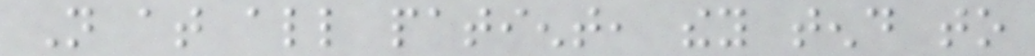Not at all patient, they tend to
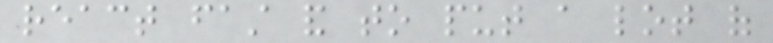react fast and to put a lot of
